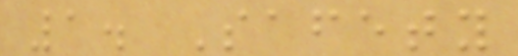1. Safety
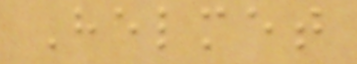Helmet
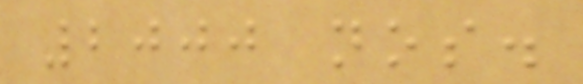2000 nos.
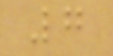7
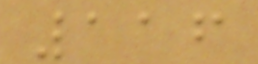116
